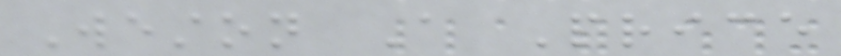Weston A Price
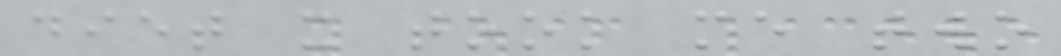diet it took me two
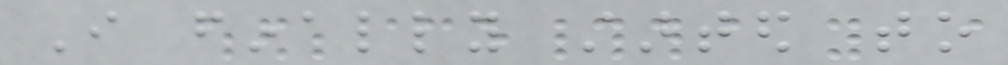I finally started to
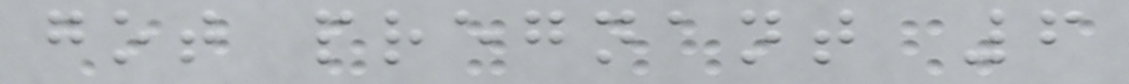got pregnant 6
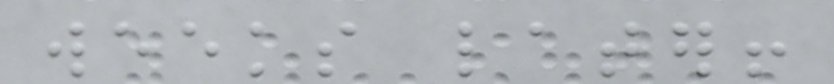weeks later!
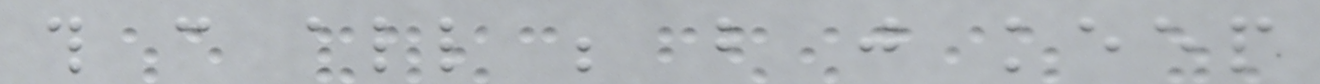this can all be but just keep
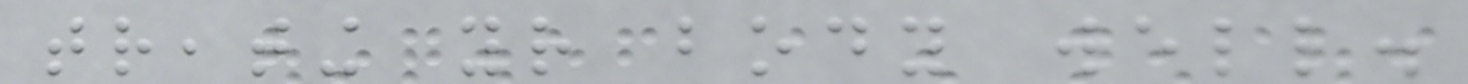treating your body well.
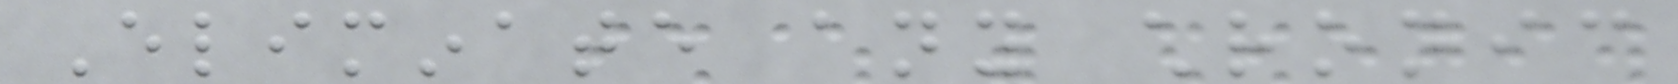Eliminate any chronic
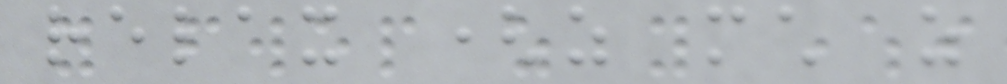relax (as much as
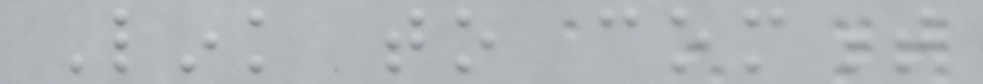Link to comment
